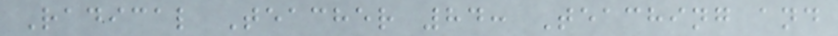Radical Teacher 84: Teaching and
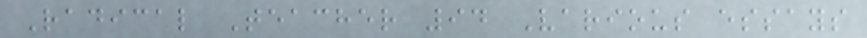Radical Teacher 94 Various essays
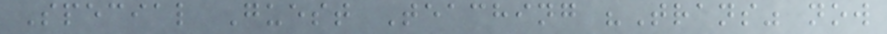Special Guest Teaching "Trans" now
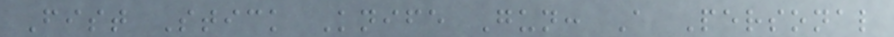Fist Stick Knife Gun: A Personal
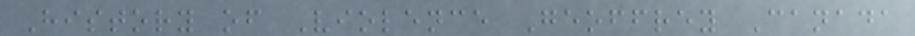History of Violence Geoffrey Canada
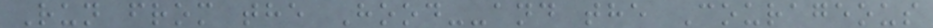Run from the Hood--and the Courageous
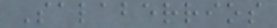Salaberrios
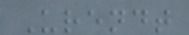Urendt
